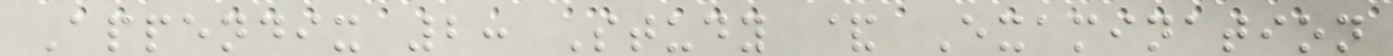Appendix 2: Study & Examination
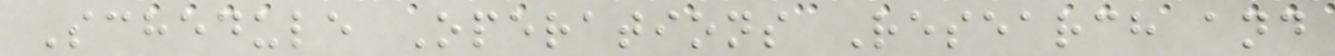Schedule Operations Research and
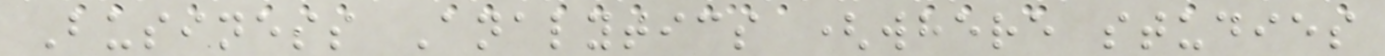Business Analytics (where studies
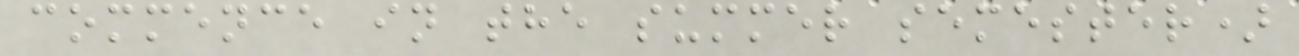commence in the summer semester)
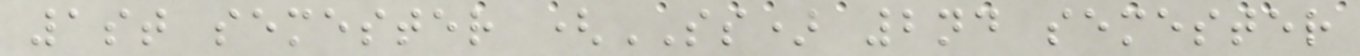1st semester (SS) 2nd semester
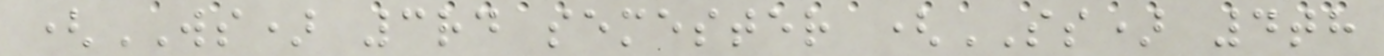(WS) 3rd semester (SS) 4th
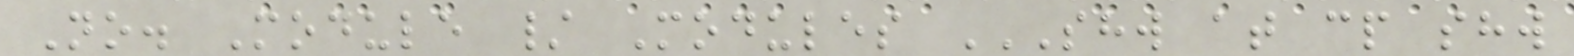No. Module / Modules SHW AT CP SHW
